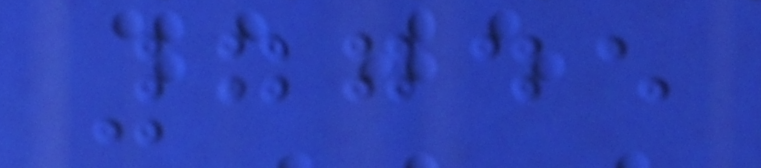7745
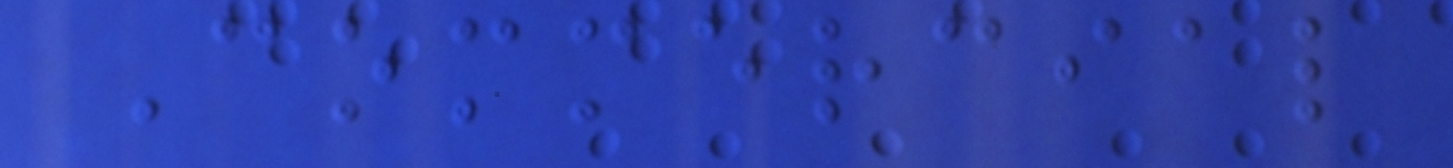Commercial
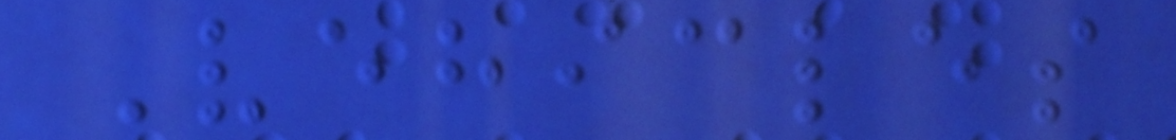Vehicles
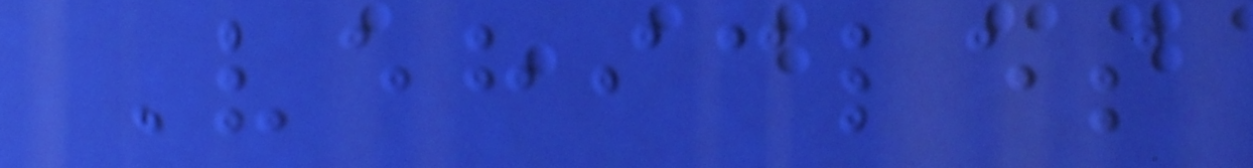Vehicles
